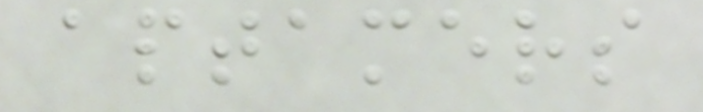aptamers
